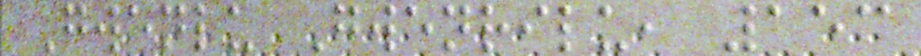Gwenlu Gwenrilu, 153
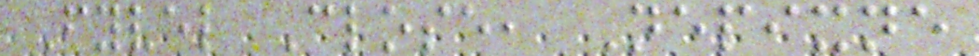Fyvel Close, Nepixne
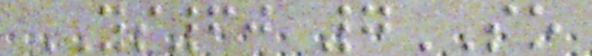YS60 7SO
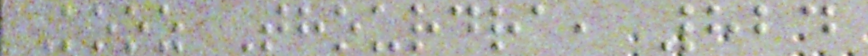Kooz Thourdra, 824
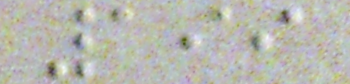199
